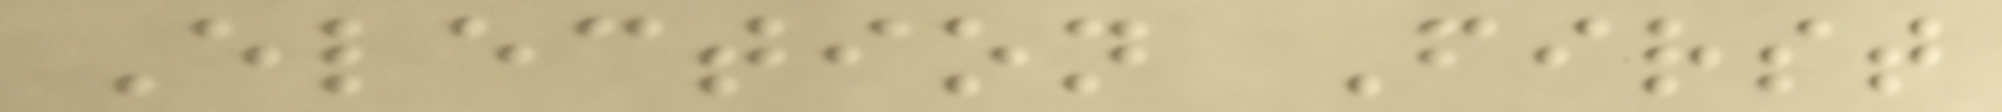Election First
